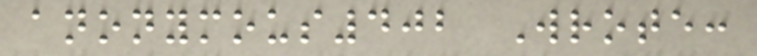anonymous402 Wrote:
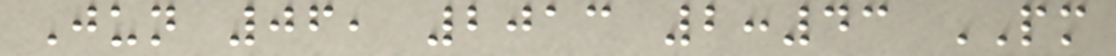Jun 06, 2013 2:43 PM
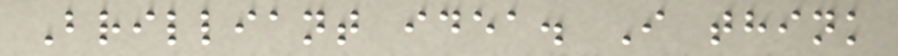Brilliant idea. I think
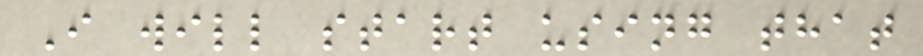I will start using that
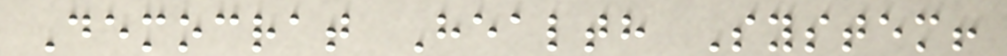Democrat Health System!
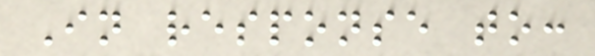In response to:
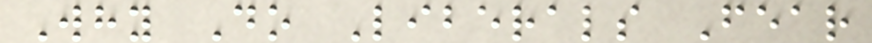Why Do Liberals Fear
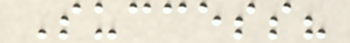Success?
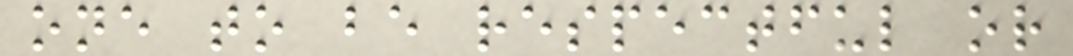one to be respectful or
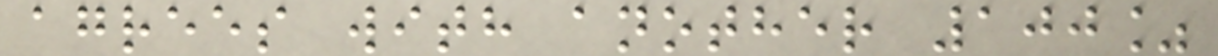agrees with another 100%
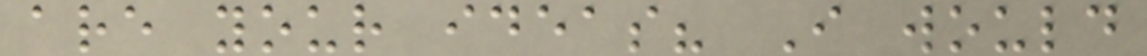are your ideas? I would
